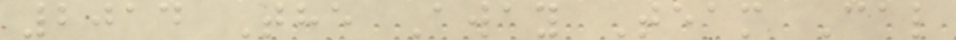2014 The Away Team Cal
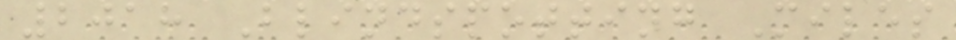2018 Blindspotting Miles
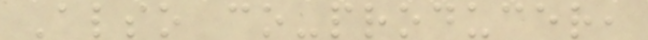Also co-producer,
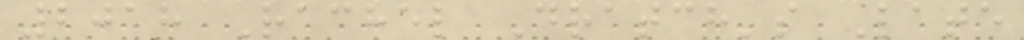2018 Rachel Dratch's Late
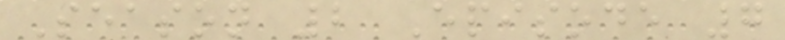Season 2 Episode 7
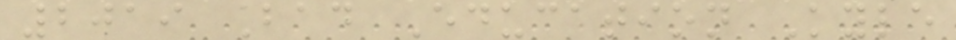2019 Bad Education Kyle
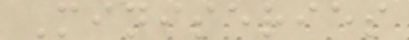Miniseries
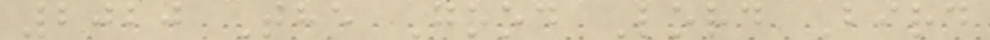2020 The Good Lord Bird
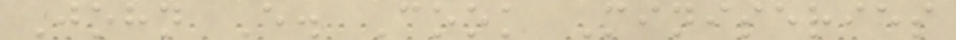John E. Cook Miniseries
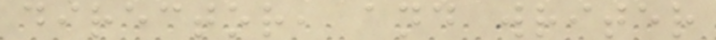director, and writer
